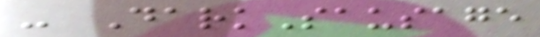- DarkSausage
